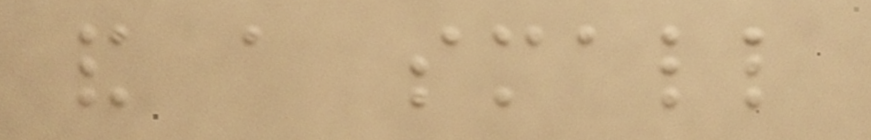and a small
